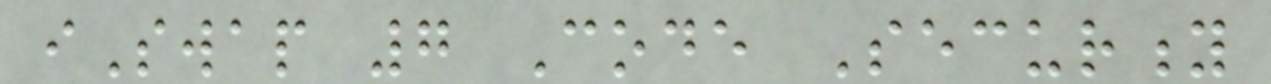iSwap 7 Code Security
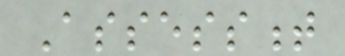Assessment
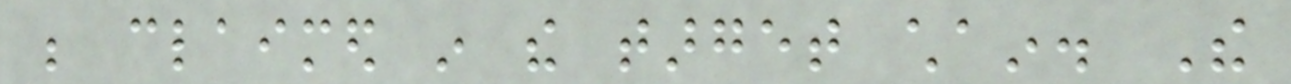be claimed in the target chain. The
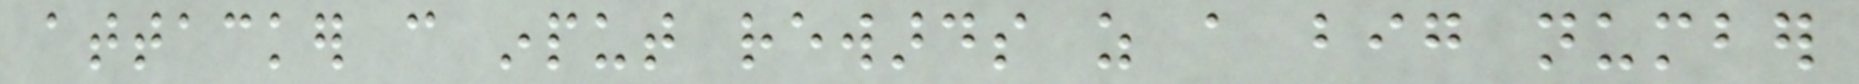attacker can input rewards as a big number
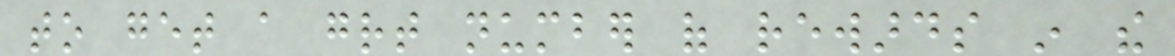to get a great number of rewards in the
